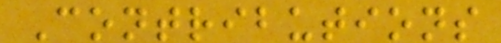Contributions
